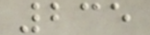235
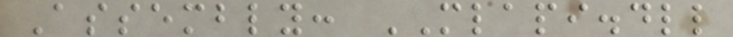Assembly: MLAPI.dll
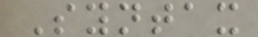Syntax
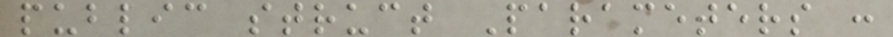public struct Parameters :
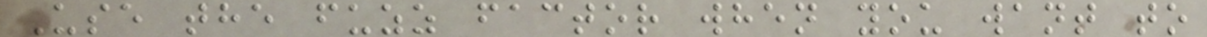Use the fuzz factor when you want to
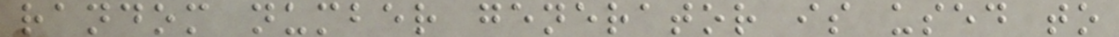random number generator is used to
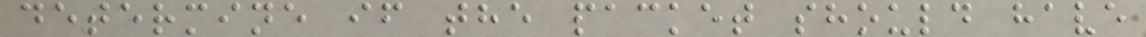determine if the packet should have
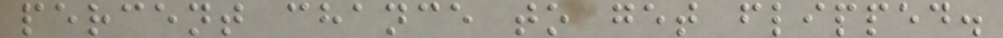percent chance to get flipped.
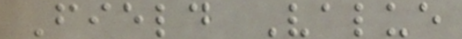Field Value
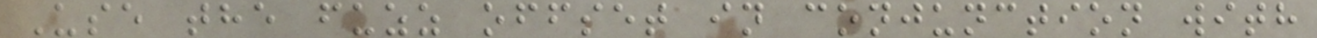Use the fuzz offset in conjunction with
